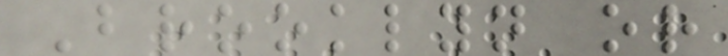Brooklyn or
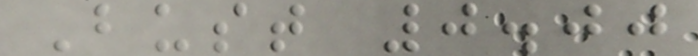Bust 0.00
